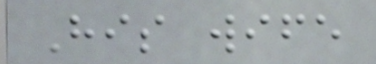His wife
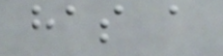has a
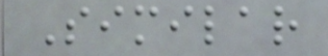Similar
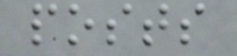posts
